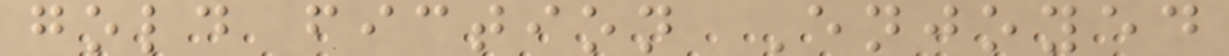gold fiction Enjoyed
